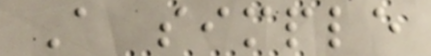A simple
